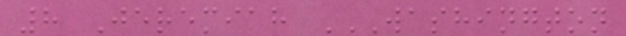8 Jeremiah WASHINGTON
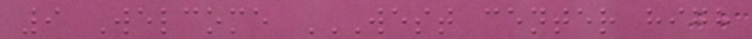9 Welcome WEST CENTER HIGH
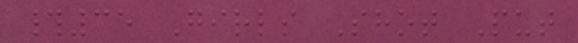#35 Girls Shot Put
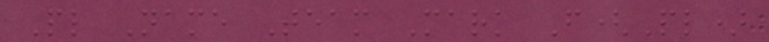Pl Name Team Mark F(Pl)
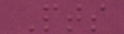Pts
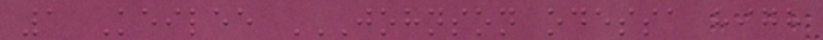1 Keilee JOHNSON ODESSA HIGH
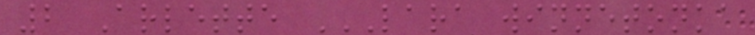2 Arlette LARA WINNETONKA
